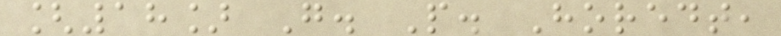[18] G. P. Horedt,
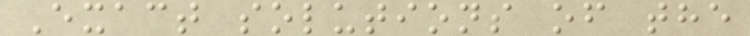Exact solutions of the
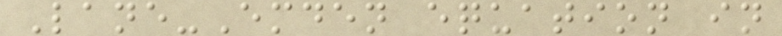Lane-Emden equation in
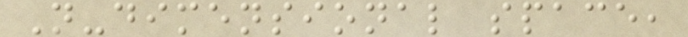N-dimensional space,
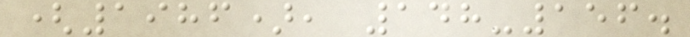(1986), 148-156.
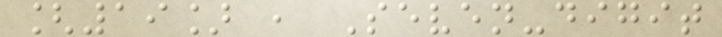[19] , Seven-digit
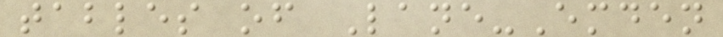tables of Lane-Emden
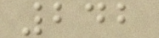242
